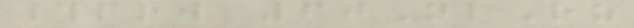#prw 60NlRz
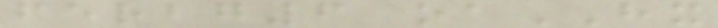ferbg6 oaHX
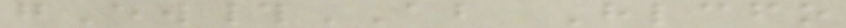gEw#AB Hlcfo
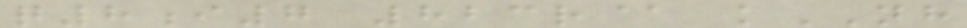q8i7 823r@ kNH
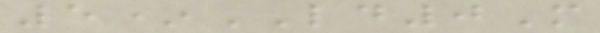5*LD0M
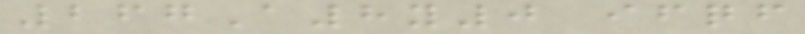267A8y0 ifqf
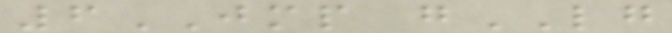6JMP gLG
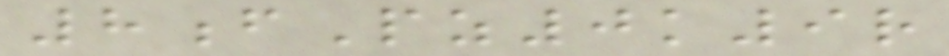8fPz0k9r
